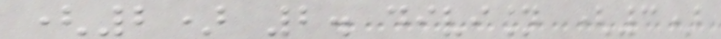(2) 2. division (3)
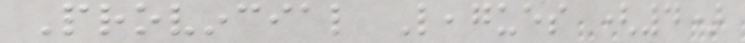Provincial Leagues (4)
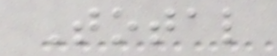Total
